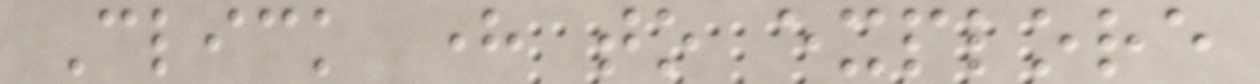Click here to explore
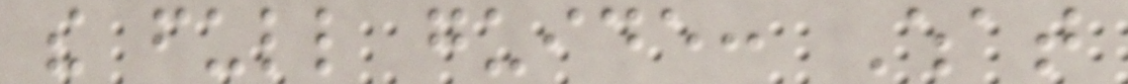the full guide: What
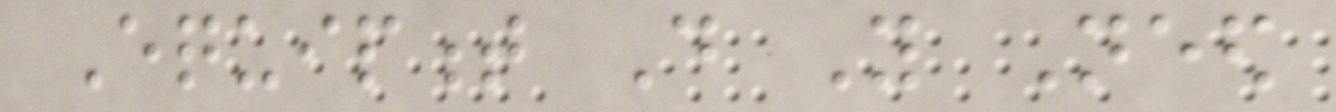Equipment Do You Need
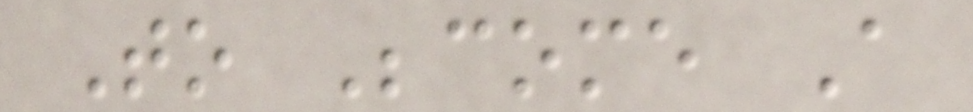To Become A
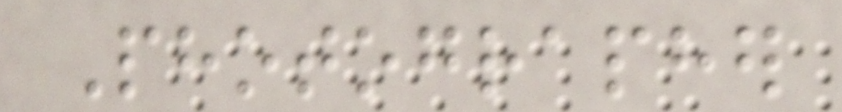Photographer
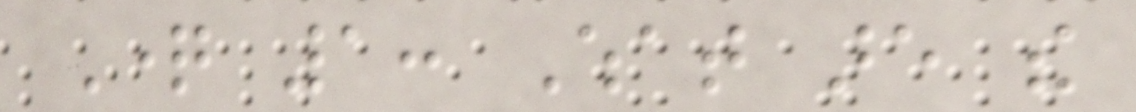Question 1: What are the
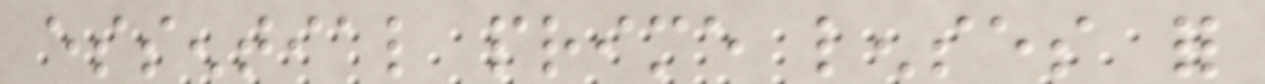essential prime lenses for
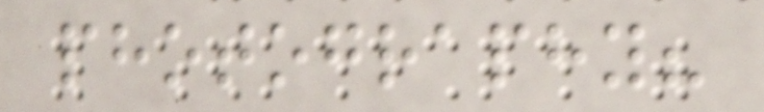photography?
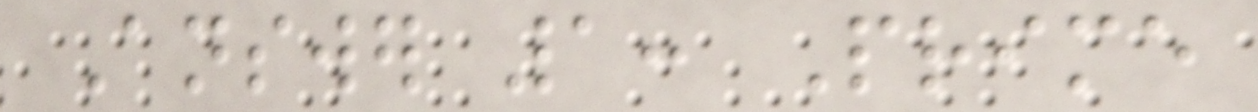Answer 1: Prime
